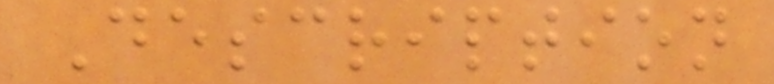Description
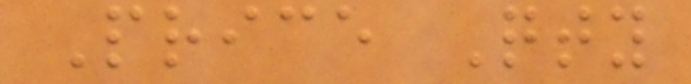Price Qty
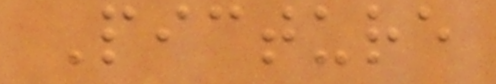Picture
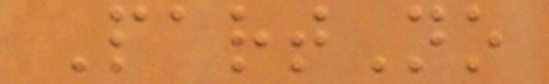PartNo
